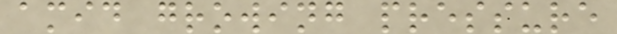amid growing pressure
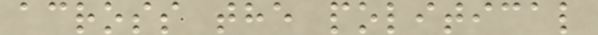across the political
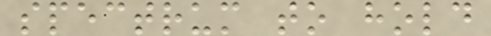spectrum to hold
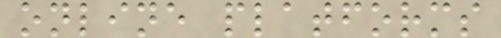online platforms
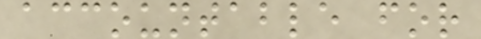accountable for
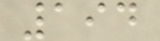194
